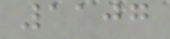1107
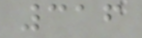316
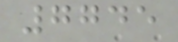7745
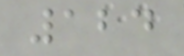124
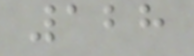128
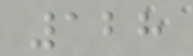128
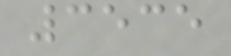3535
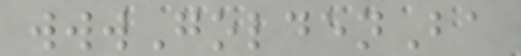wwwGoldenBa
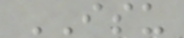ISU
